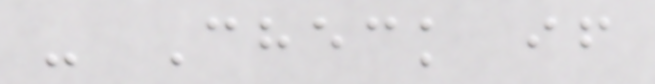- Check if
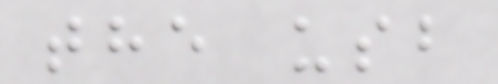the usb
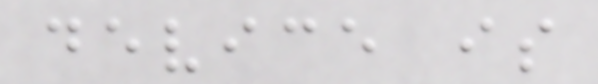device is
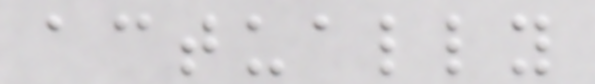actually
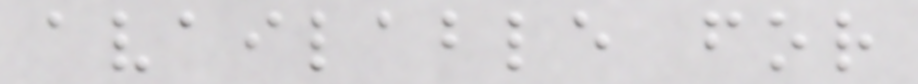available for
